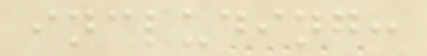including:
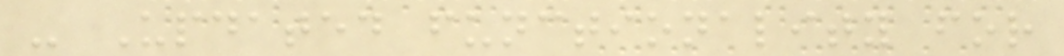- Updated functionality for
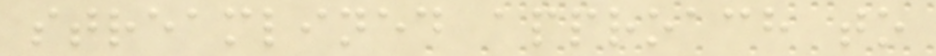streamlined approach to
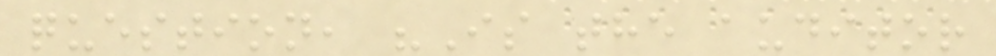question, "Is the auditor
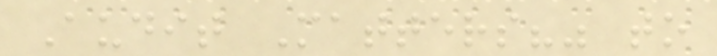Audit Matters?" to
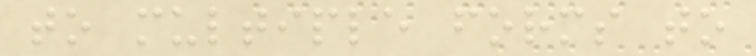to multiple forms to
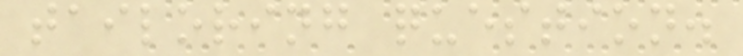tailoring question.
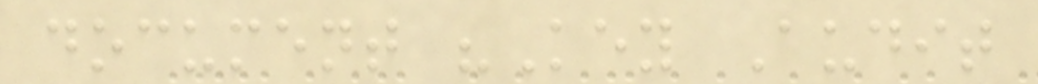document "Key Audit
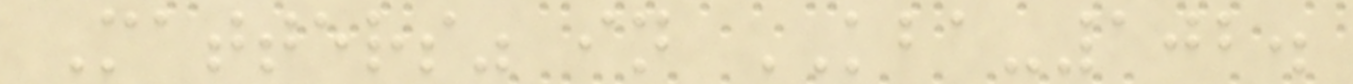Matters" in KBA-102.
